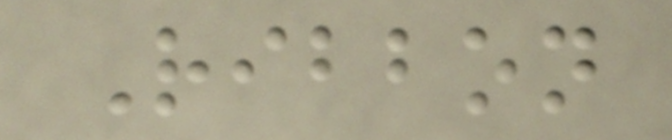Ribbon
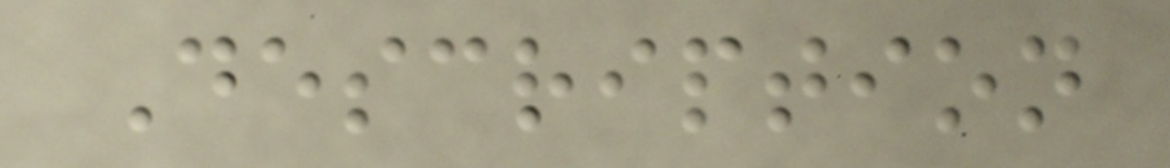Description
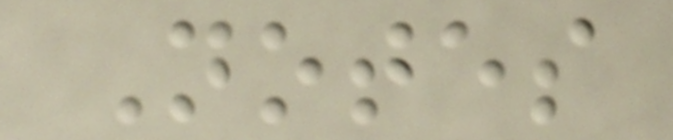Notes
